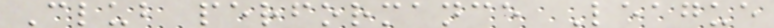Club performance League
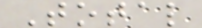Total
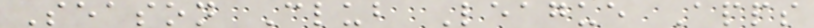Season Club League Apps
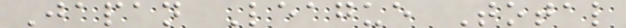Japan League Total
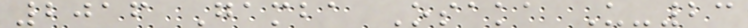2016 Gamba Osaka U-23
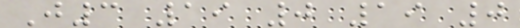J3 19 0 19 0
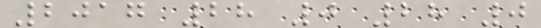2017 28 0 28 0
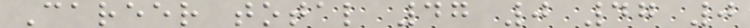Career total 47 0 47 0
